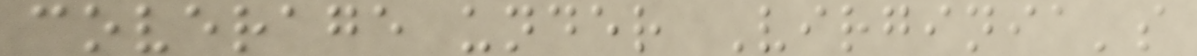coverage under Virginia's
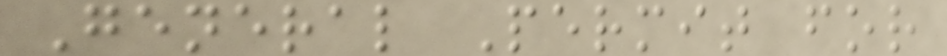General Permit for
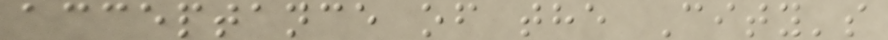acceptance of the City's
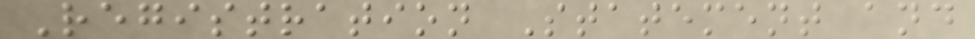Registration Statement and
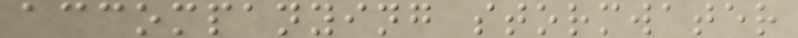accompanying stormwater
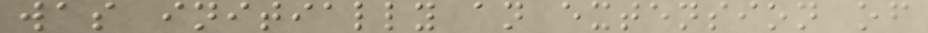was initially an extension of
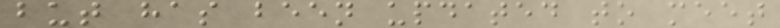but has been updated to meet
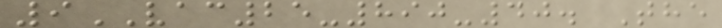9VAC25-890-40. The
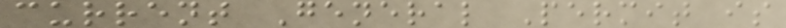current General Permit is
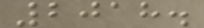2018.
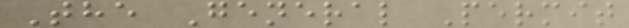The General Permit
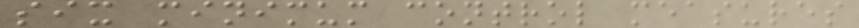six minimum control measures
